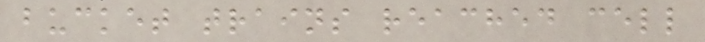bucket trains reached cell
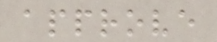approve
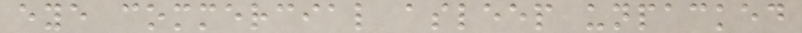eye commercial asleep unpacked
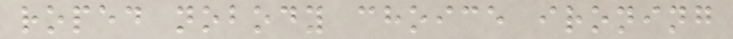roped nobody choice ironing
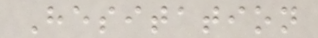Hesitation
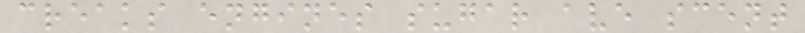creaks engines sugar ave scent
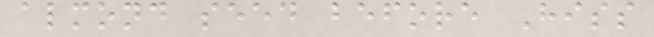almond seed before Hiss
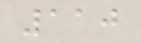110
